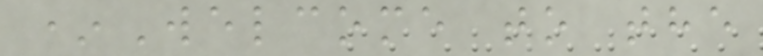*Welcome to the
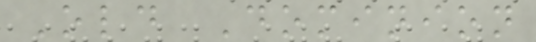Old Dominion
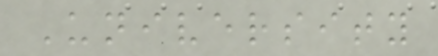University
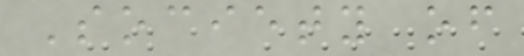Society of
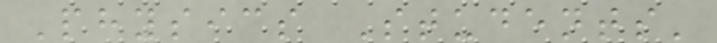Physics Students'
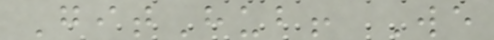GitHub! We
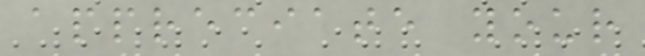appreciate your
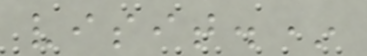visit.*
